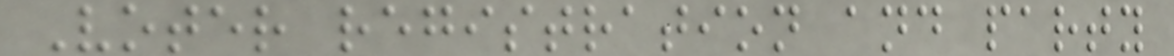Voter registration and party
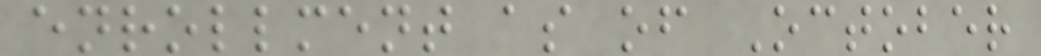enrollment as of October
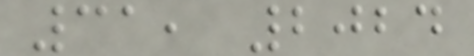31, 2024
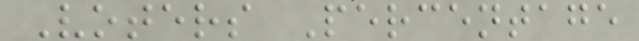Voters Percentage
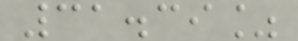31.39%
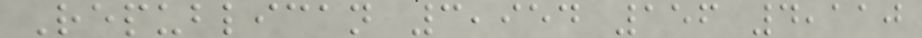Republican 3,954 156 4,110
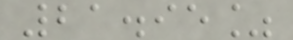21.95%
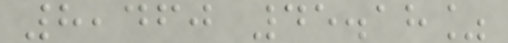8,460 45.18%
